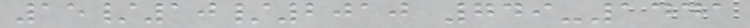15/10/2010 749-1441
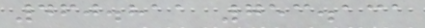460.811 753.131
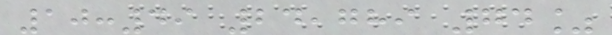10:49 24,789 74%
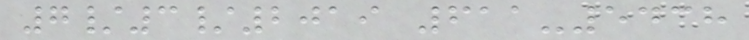7/3/2019 611-5438
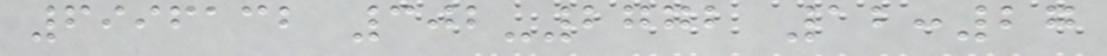6996132 302-2772 12:27
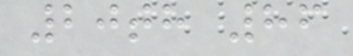20th 86
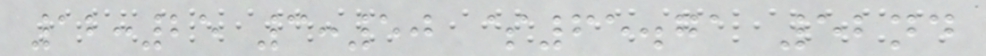12:25 3:50 $65.71 52nd
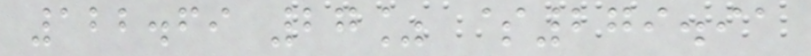122.69 27% $279.91
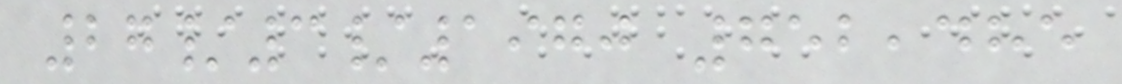27/3/1970 752,485
